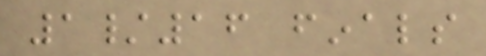1/16 finals
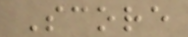Score
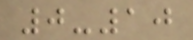0-10
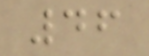46
